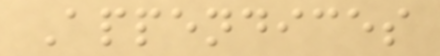Appendices
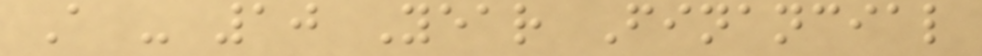A - 10 Year Financial
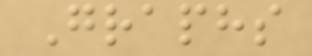Graphs
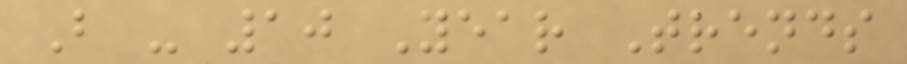B - 10 Year Trends
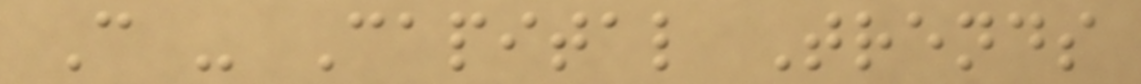C - Capital Trends
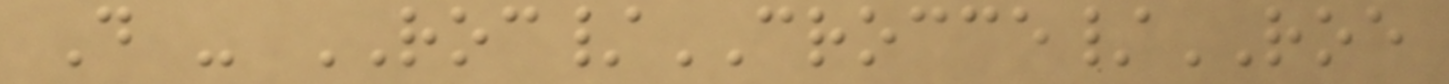D - ROC/CROCCE/ROE
